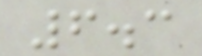6.3
